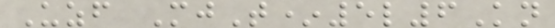Uzf MjT*5l6Kn
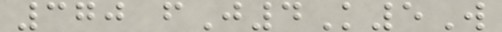370 fJ4K5W
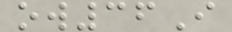ow36I
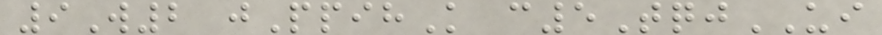9W2 jPpihK c5TqjUI
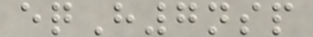eqH7nsp
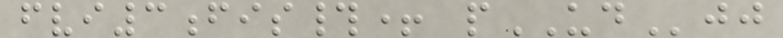fvi3fis#+ pUDjj
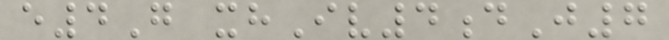e4G xhIv4dJ7
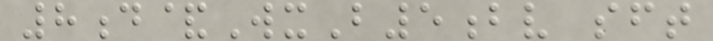8d&WxB5bv sft
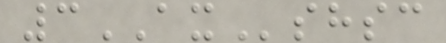3AXshsc
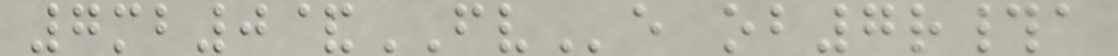7mb0&FVe ob7r#a
